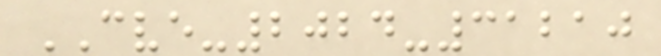CVE-2024-31210
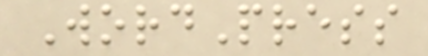WordPress
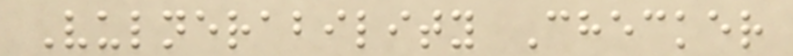Vulnerability Checker
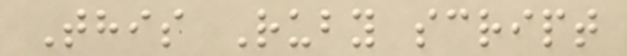This Ruby script
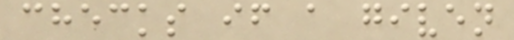checks if a given
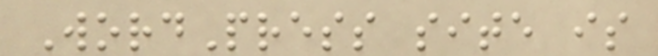WordPress site is
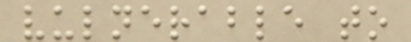vulnerable to
